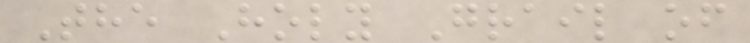The Holy Grail of
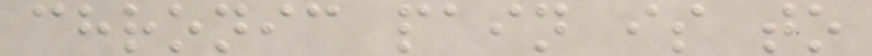chronic pain is to
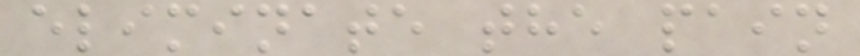eliminate the pain
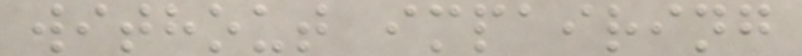without impairing
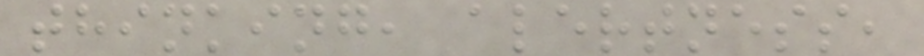thinking, alertness,
